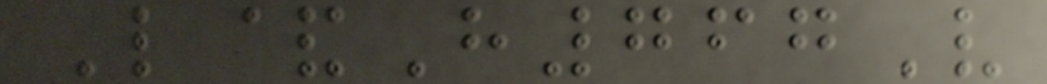L&H767V
